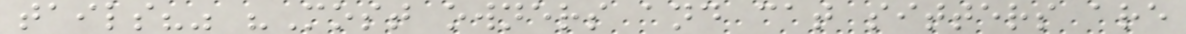tails?" "Most owners and cat sitters are
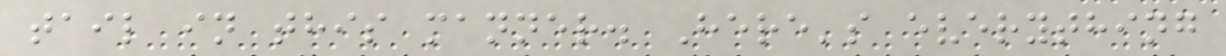tail in this manner. Here's everything
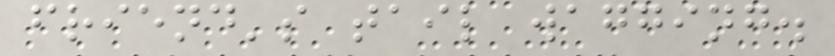friend's tail wagging.
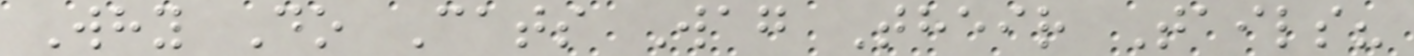Why Do Cats Wag Their Tails?
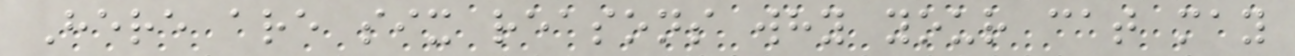Here are six reasons why your cat may
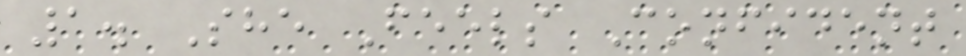1. She Feels Confident
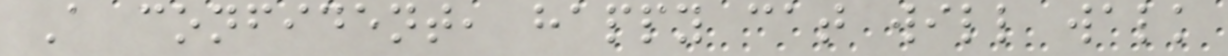A confident, happy cat will walk
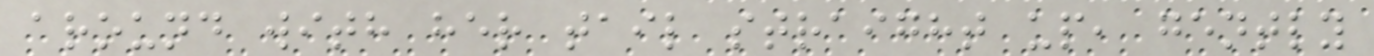around with her tail straight up, gently
